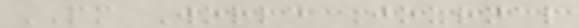PM World Journal
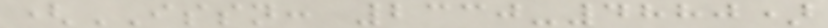(ISSN: 2330-4880)
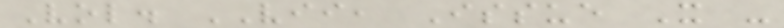Vol. VII, Issue X -
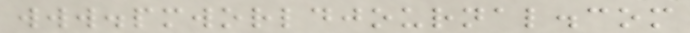www.pmworldjournal.com
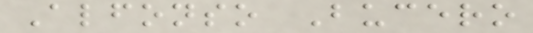Alfonso Bucero
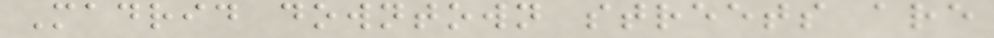Madrid downtown streets are
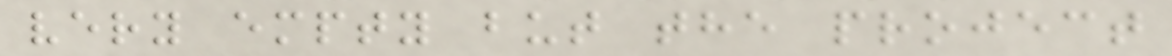very empty but the project
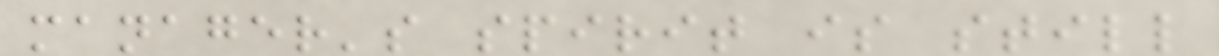manager's spirit is still
